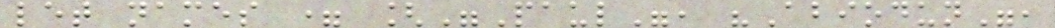let names = ["Paul", "Abiodun",
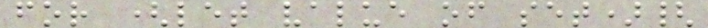for (let value of set){
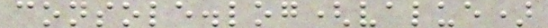console.log(value)
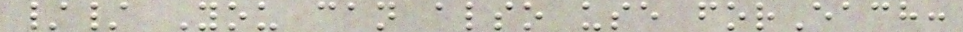// You can also use forEach:
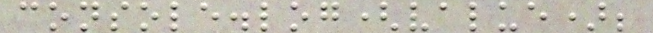console.log(value);
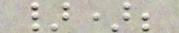});
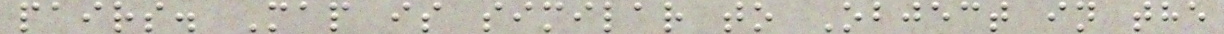pairs. Map is similar to Object in the
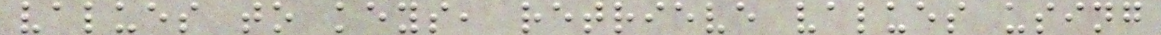values to keys, retrieve values using
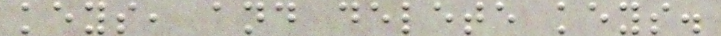keys, and delete keys.
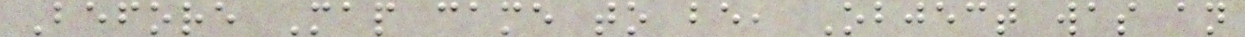Before Map came to be, Object was an
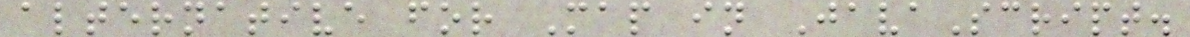alternative for Map in JavaScript.
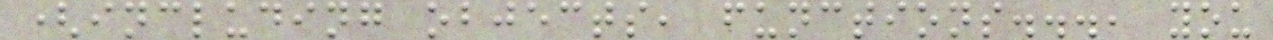(including objects, functions..., you
